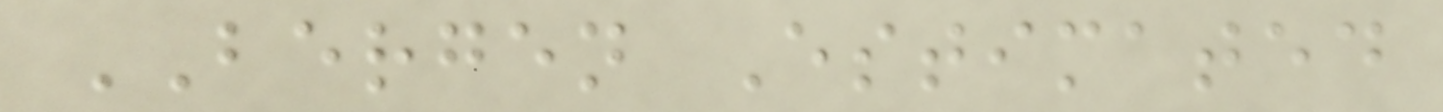BERGEN Estimated
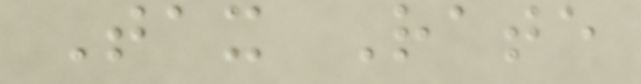Tax Rate
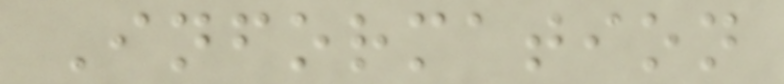Information
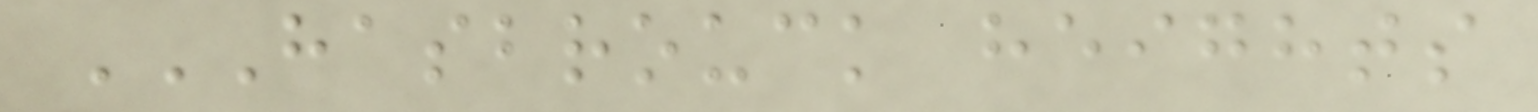HASBROUCK HEIGHTS
